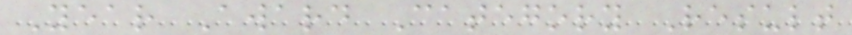Year Award Category Result
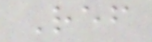Ref
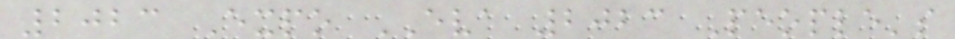2023 Expo EVA 2023 People's
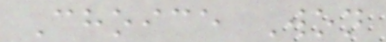Choice Won
